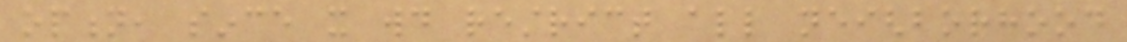option, since it would restrict all neighborhood
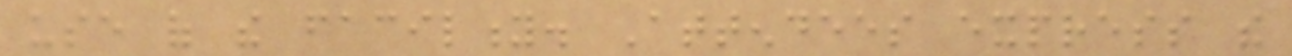use of the facility. Attendees express the
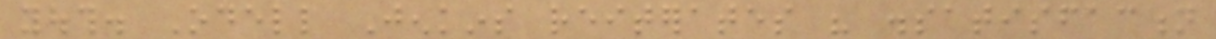youth. Odell Jenkins reiterates his dissatisfaction
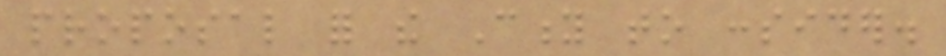proposal for the City to consider.
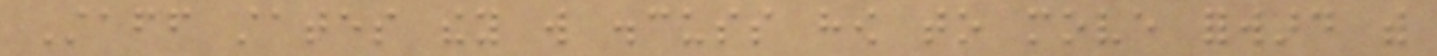Staff states they will discuss how to move forward with
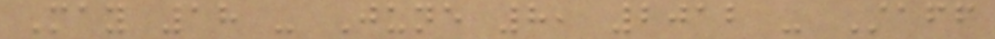May 18 - June 8, 2012 - Staff
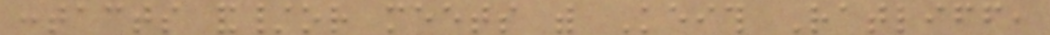contacts and/or meets with Keith Ratliff,
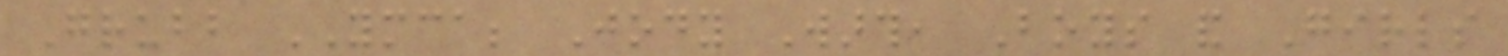Grubb YMCA; Jody Warth, Boys and Girls
